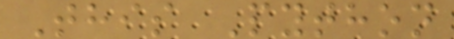This Python
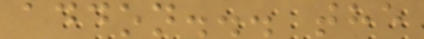addon... the
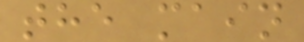the main
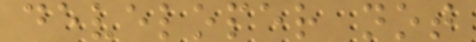developer not
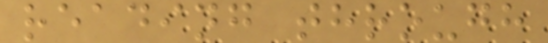reading through
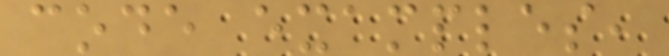code examples,
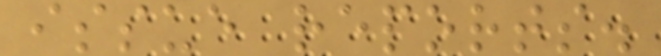issue reports.
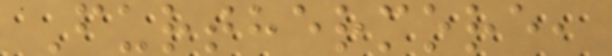Furthermore,
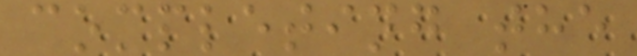completing the
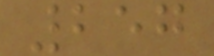257
